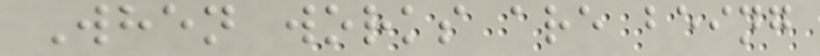When works are being
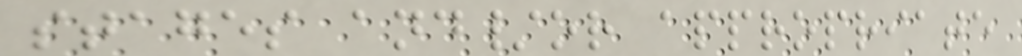stages and/or appropriate
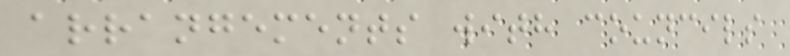arrangements with councils
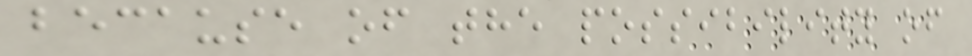because of the possibility of
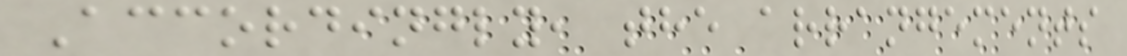Accordingly, the arrangements
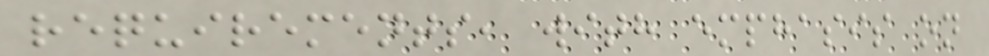requirements, with emphasis on
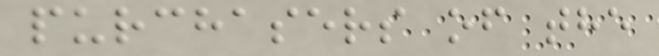purchasers of the
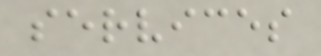services
